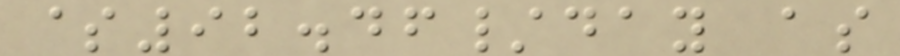$92.46/day as
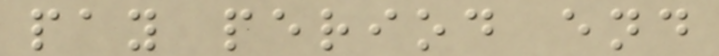pay period end
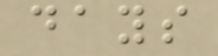days
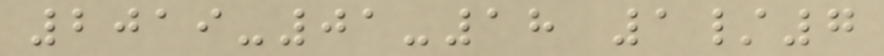2019-01-18 1/7
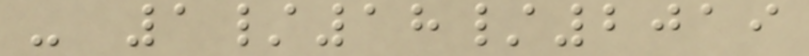- 1/18/2019
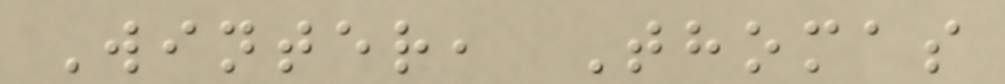Winter, Thomas
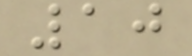10
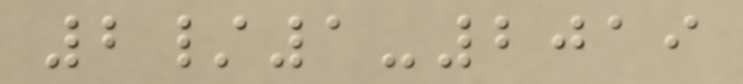2/1-2019
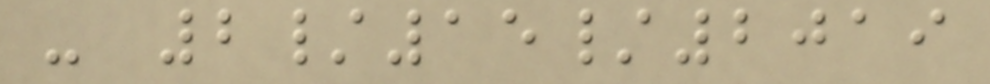- 2/15/2019
